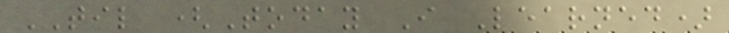TIL (Today I Learned)
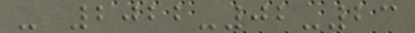- 2022-02-23
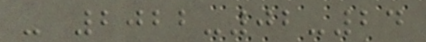- 2022-02-24
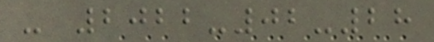- 2022-02-28
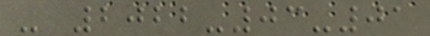- 2022-03-01
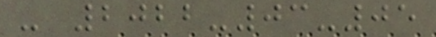- 2022-03-05
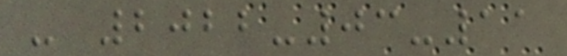- 2022-03-11
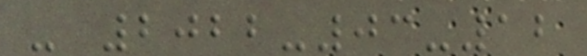- 2022-03-12
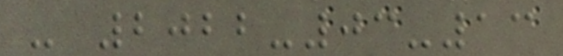- 2022-03-13
